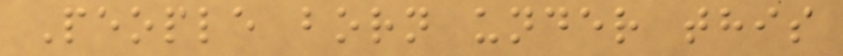People born under this
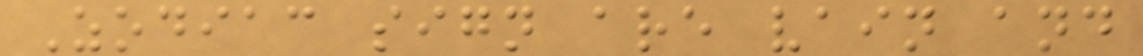Zodiac sign are vain and
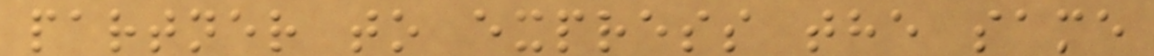partner to express the same
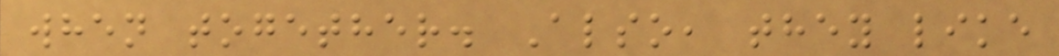when together. Also, they like
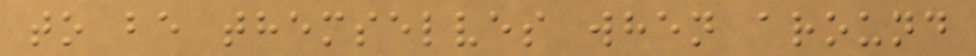to be themselves when around
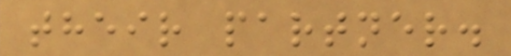their partner.
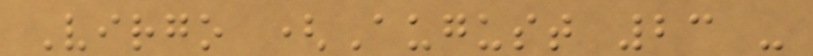Virgo (August 23 -
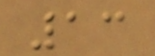13
